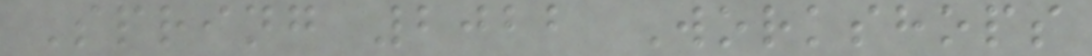Spring 2022 Workshops
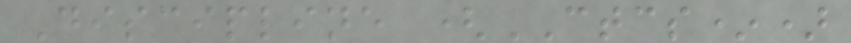Discipline (CTCS*)
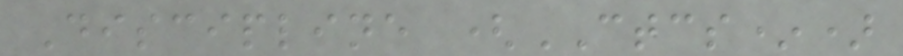Discipline (CTCS*)
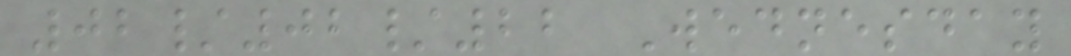02/02/22 Wednesday
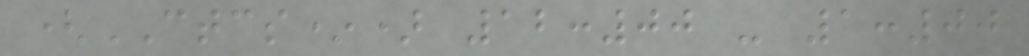(CTCS*) 12:00 - 1:00
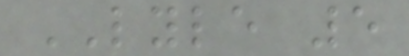LYLE 5
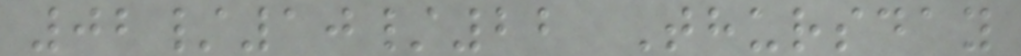02/10/22 Thursday
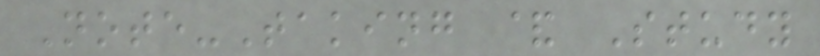Note-Taking & Study
